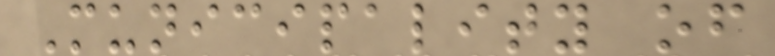Municipality of
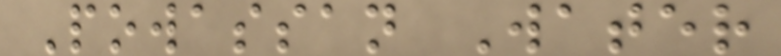Powassan Water
